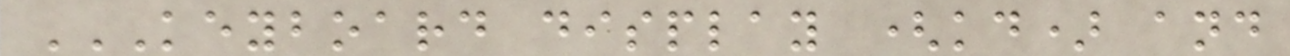KEYBOARD DISPLAY (KD) AND
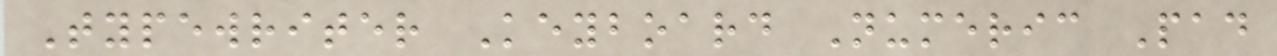Typewriter Keyboard Numeric Pad
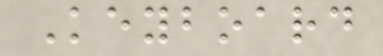Keyboard
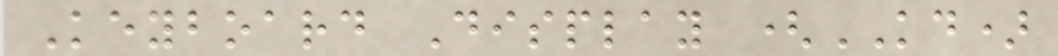Keyboard Display (KD)
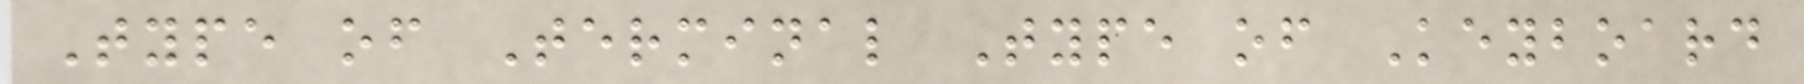Type of Terminal Type of Keyboard
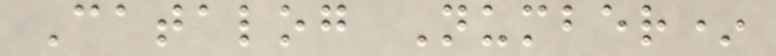Catalog Number*
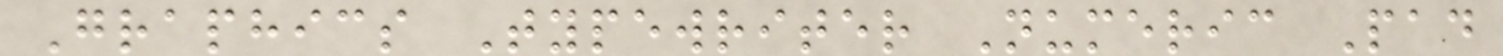Graphics Typewriter Numeric Pad
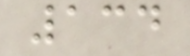134
